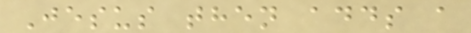Jesus then adds a
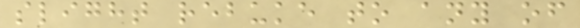slight rebuke to any of
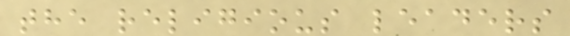the religious leaders
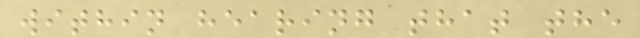within hearing that the
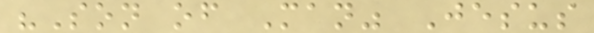"Son of Man" Jesus
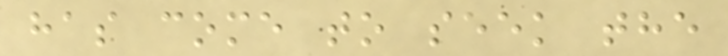has come to seek the
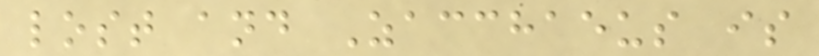lost and Zacchaeus is
